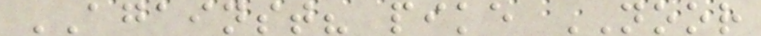AGAINST? pike NOOR
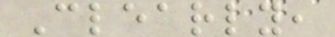Clearly,
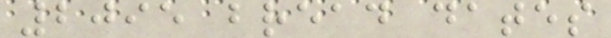2095 bread dates
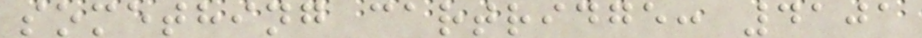something cartridge: 4101
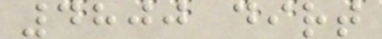4800 dirt
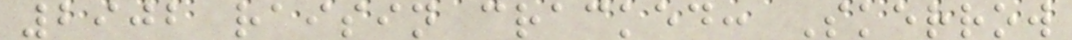2902 raisin cracked: Skerrow
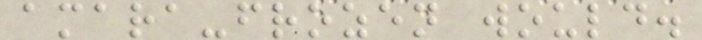amara-frozen would.
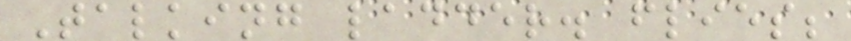Talking ladder. flies;
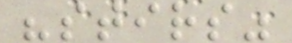"stirs"
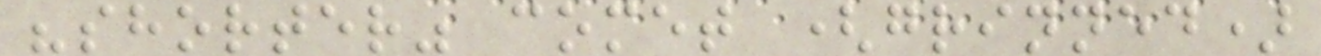"shorter" comet (grinned)
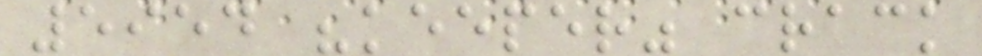5954 "keeper" crack
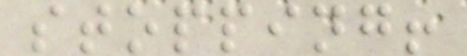stopping!
